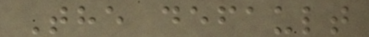The default
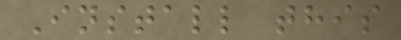Install this
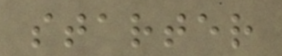starter
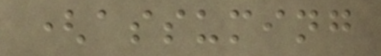(assuming
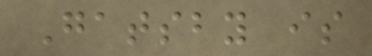Gatsby is
